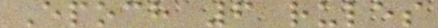Epoch 6 rules
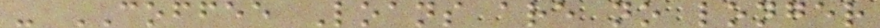- COFFEE Loans are no longer
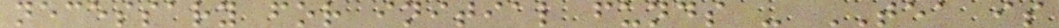necessary for initial funds - TEA is
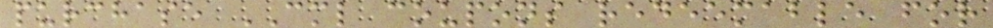purchase CML coupons redeemable for
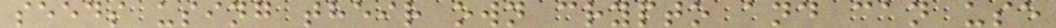seeds using their own crypto and can use
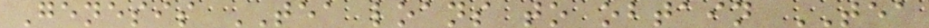Genesis TEA loans to obtain TEA
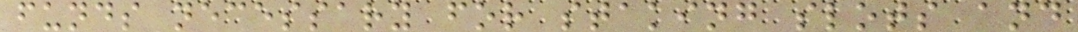funds necessary for staking slots and
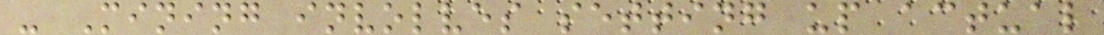- Mining involves setting up actual
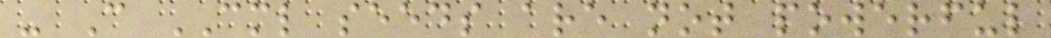- C CML seeds are not powerful
